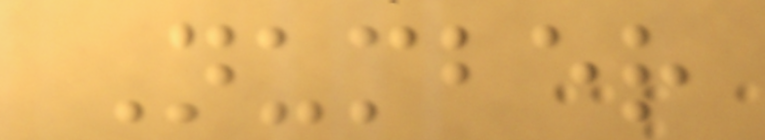Number
